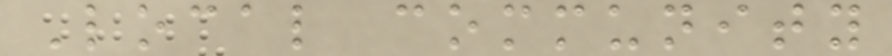Local community
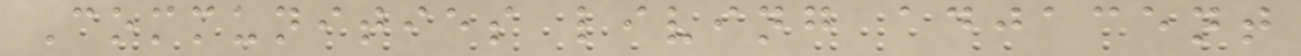Communities living adjacent
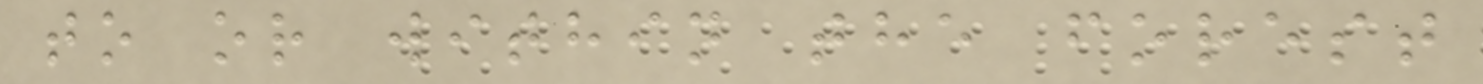to or within the forest
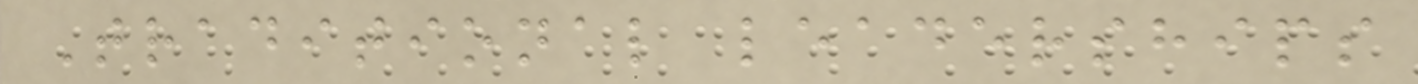Traditional leaderships
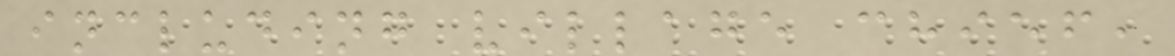including village chief,
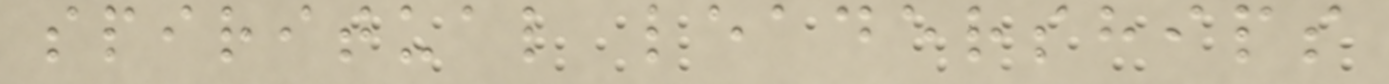spiritual leaderships
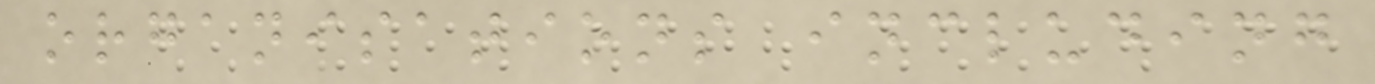organisations including
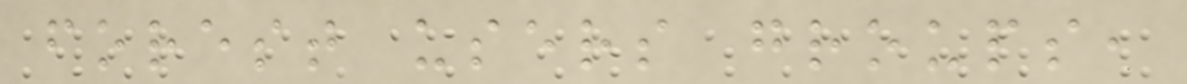forest users groups,
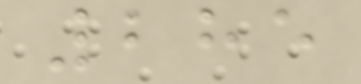285
